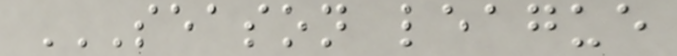SEASON LEAGUE
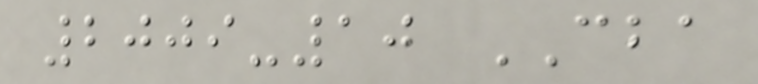2009-10 CBA
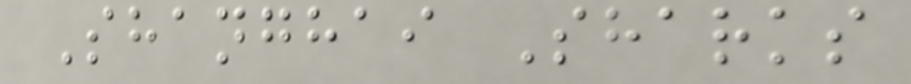Shanghai Sharks
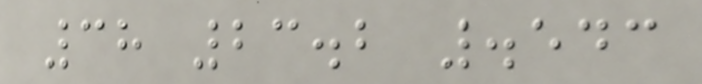38 23.2 .543
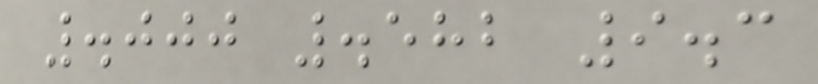.000 .582 9.3
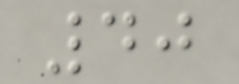40
